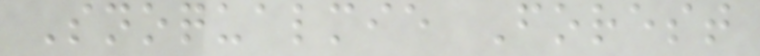Snoqualmie Forest
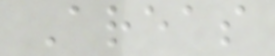Areas
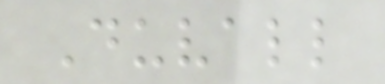Duvall
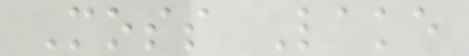Moss Lake
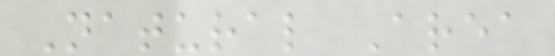Natural Area
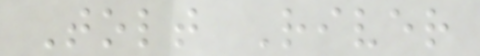Tolt River
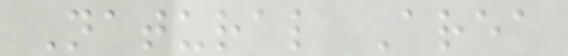Natural Area
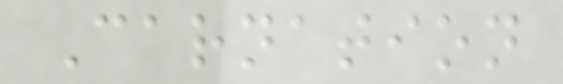Carnation
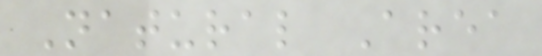Natural Area
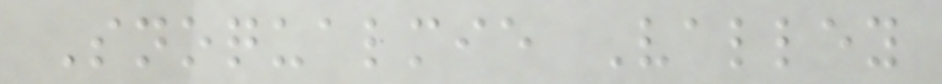Snoqualmie Valley
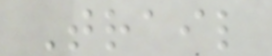Trail
